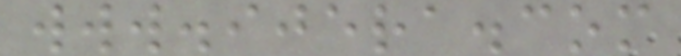www.ijera.com
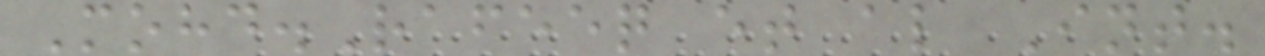Mohd.Rafeeq et al Int.
